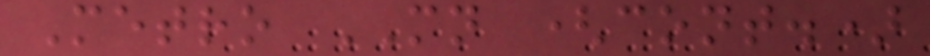Metro MN (cont.)
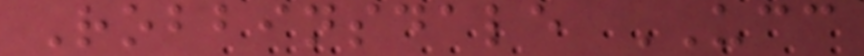Robbinsdale UCC
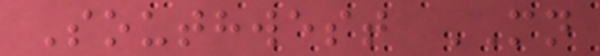Southwest MN
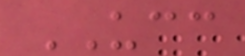UCC
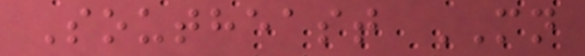Southeast MN
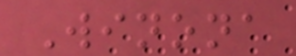Winona
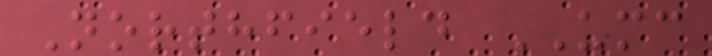Northfield UMC
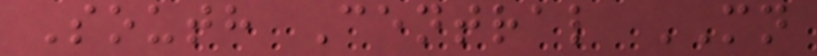South Central MN
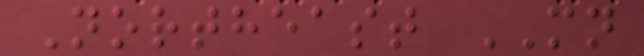Northeast MN
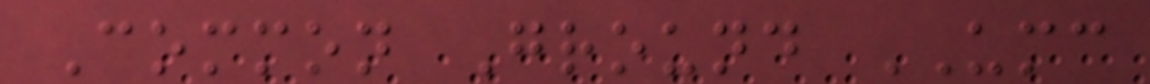Common Ground UMC
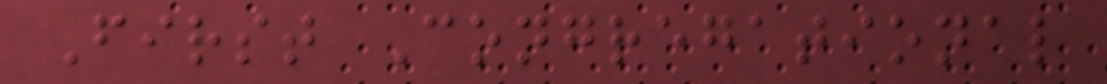First Congregational
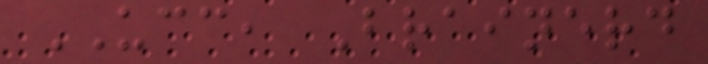UCC, Brainerd
